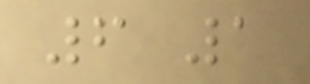6 1
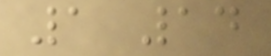1 14
